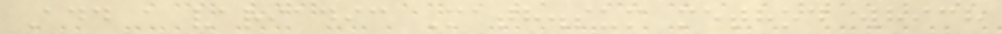Add a variadic Math.sum method which
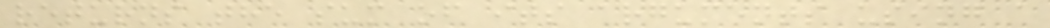returns the sum of its arguments using a
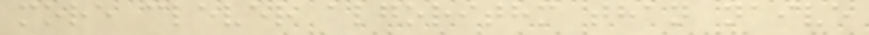more clever algorithm than naive
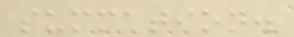summation.
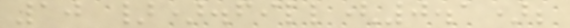10 }).fill(0.1);
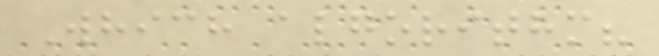Which algorithm?
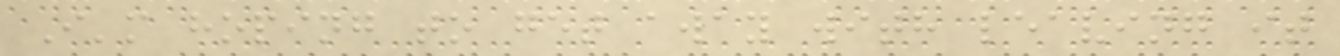I'm hoping to get away with leaving it
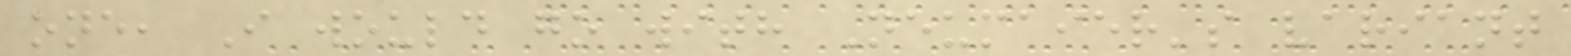one, I would go with Neumaier's variant
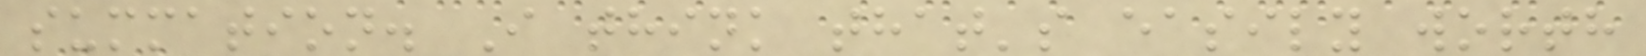summation. I think that's easily worth
